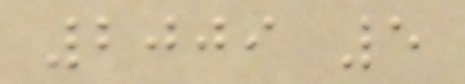2009 5
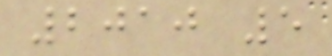2010 5
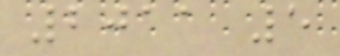2011 5
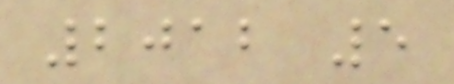2012 5
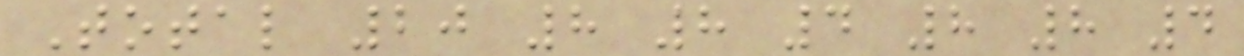Total 20 8 8 4 8 8 4
